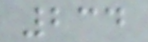234
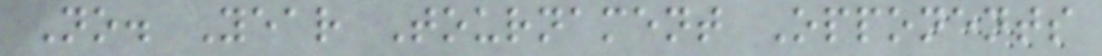No. Year Tournament Opponents
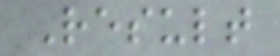Result
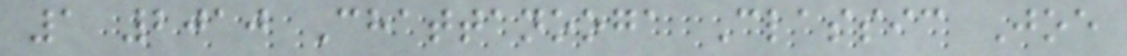1 2010 Chattanooga Classic Joe
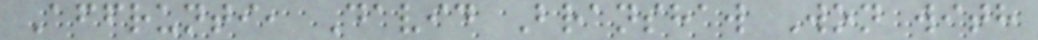Affrunti, David Branshaw Won with
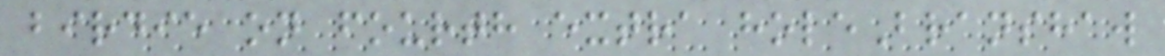birdie on fourth extra holeBranshaw
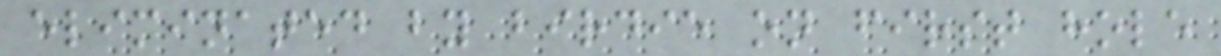eliminated by birdie on first hole
